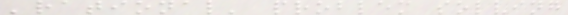'rational' problem solving
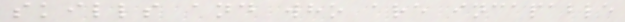skills and who are incapable
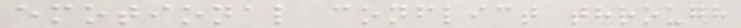emotional conflict through
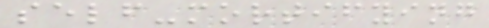self-mortifying
